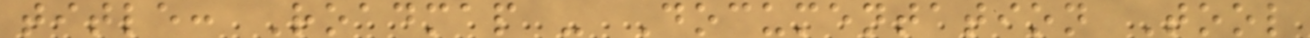title: Roadmap - Documentation Tool
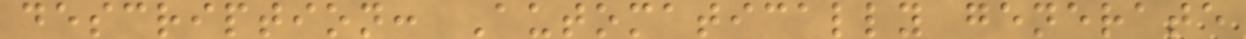description: Automatically generate
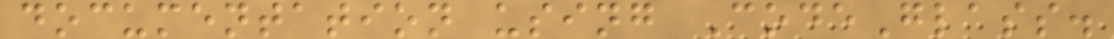documentation using CodeGlass.
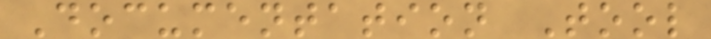Documentation Tool
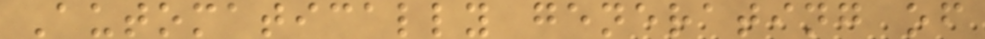Automatically generating of
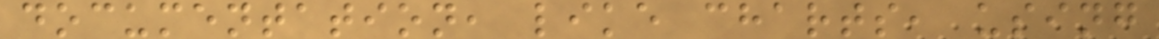documentation, like charts, using
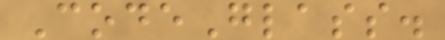CodeGlass.
